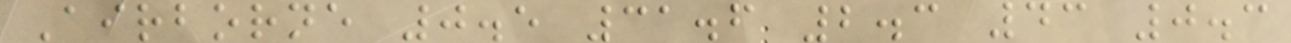Airborne 0.5 31.6 2.3 43 0.3
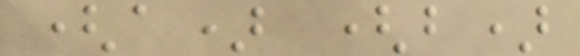(a) (b)
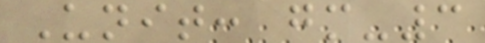Unit: gm-3
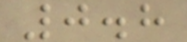0.8
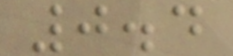0.4
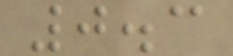0.3
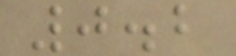0.2
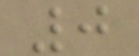0
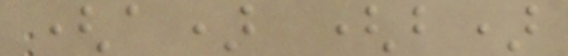(a) (b)
